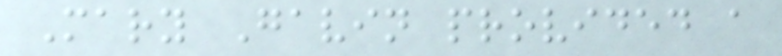Mary Gavin provided a
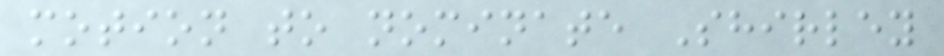motion to nominate Shirley
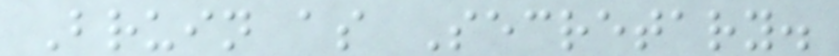Bruin as Secretary.
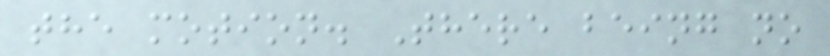the motion. There being no
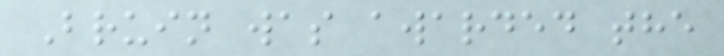Bruin was awarded the
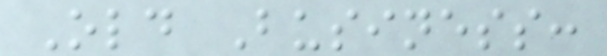Old Business:
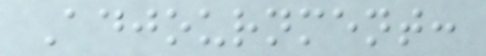Adjournment:
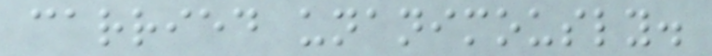carried unanimously.
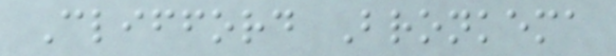Clifford Bronkema
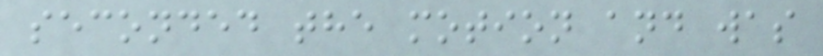seconded the motion and was
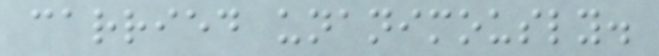carried unanimously.
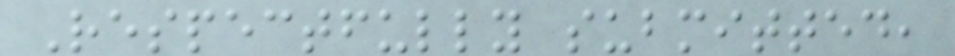Respectfully submitted,
